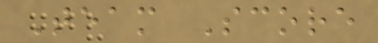Team Score
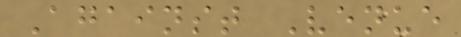Against Venue
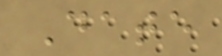Date
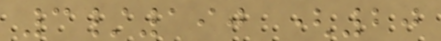3/190 (20
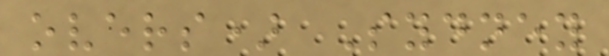overs) Sydney
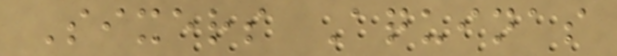Sixers Aquinas
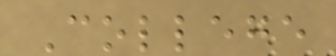College
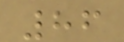86
